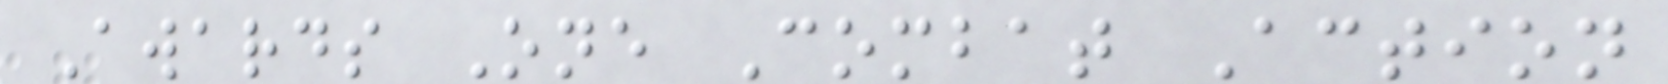Awards One Combat Action
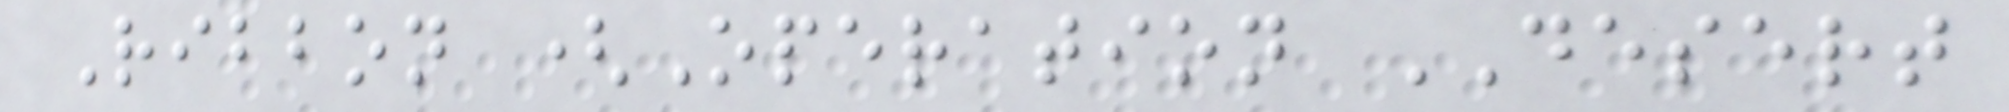Ribbon (Operation DESERT
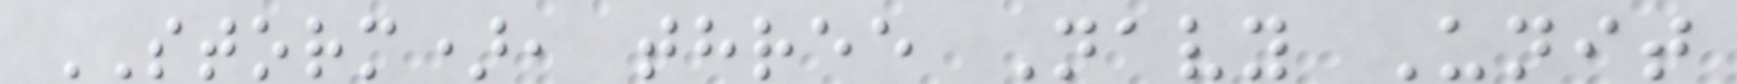STORM), three Navy Unit
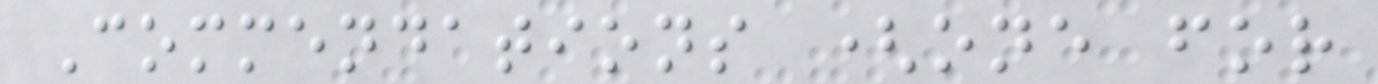Commendations (one for
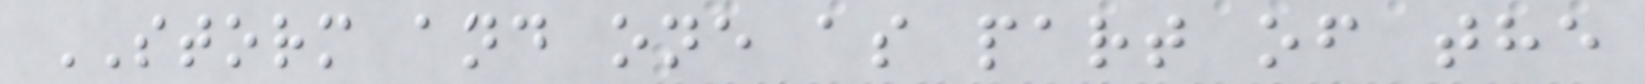STORM and one as part of the
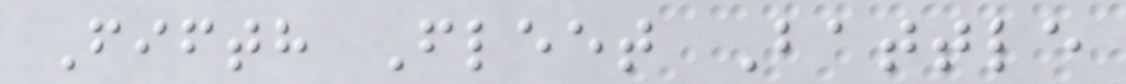Fifth Fleet Battle
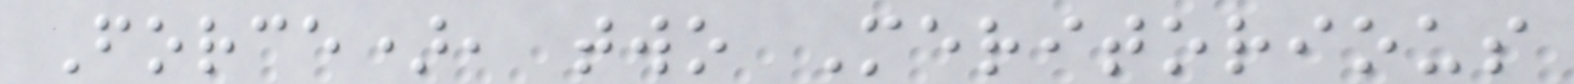Force), two Meritorious
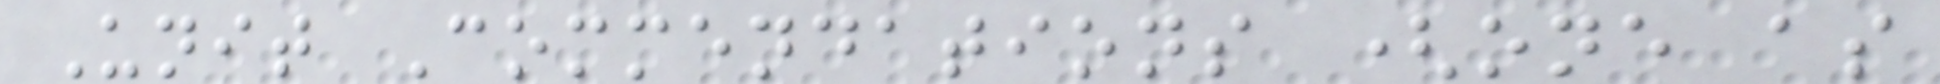Unit Commendations (one as
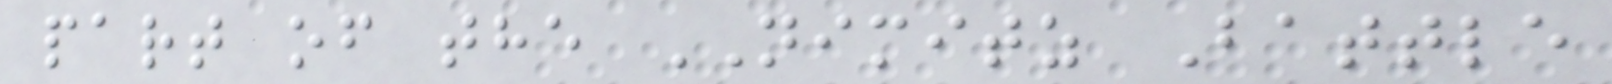part of the NIMITZ Battle
